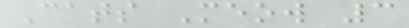Cats Meow 3
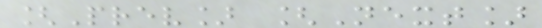[Prev] [Next]
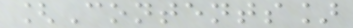[Contents]
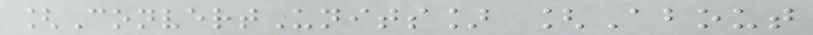[ConvertUnits] [About
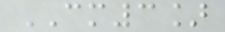CM3]
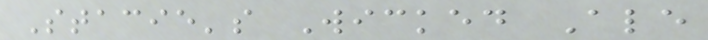Stacie's Wicked Ale
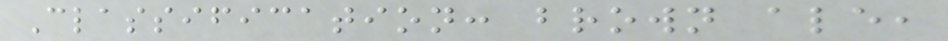Classification: brown ale,
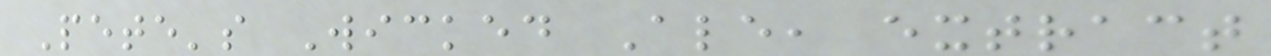Pete's Wicked Ale, extract
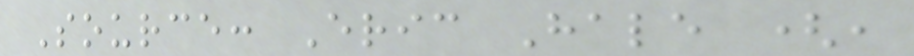Source: Eric Hale (,
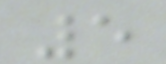5
